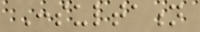Consultation
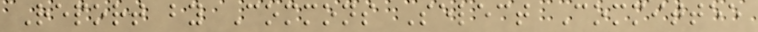Report by Commons Select Committee
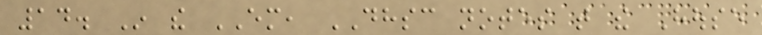14. In the EM, DHSC notes that the House
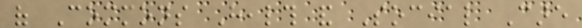of Commons Health and Social Care
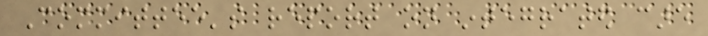Committee's report on integrated care
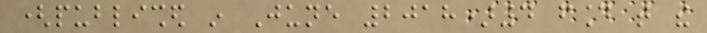(published in June 2018)4 found that the
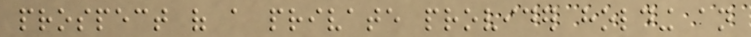prospect of a private provider holding an
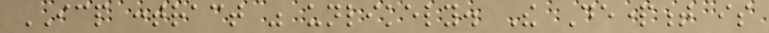ICP contract was unlikely. The Department is
